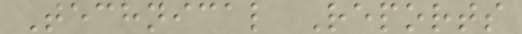Technical Reports
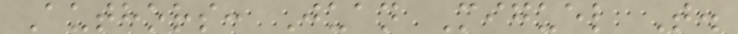Authors: Juan Miguel T.
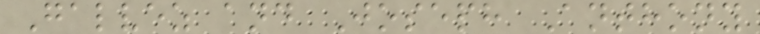Galvez and Joseph Anthony
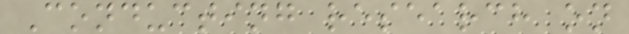Conducting research on
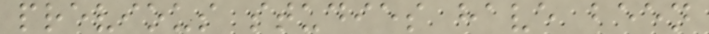previous studies have been
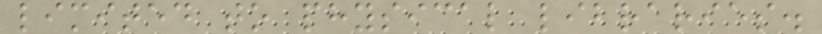limited to physical libraries.
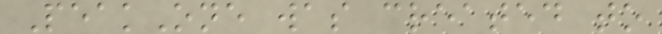PeakOne was created to
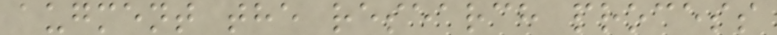augment the research process
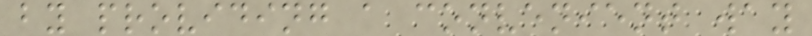by providing a convenient way
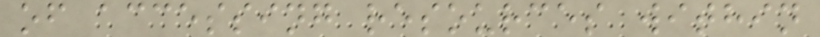of accessing resources within
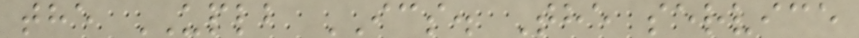the UPLB ICS. The service
